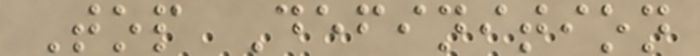Top Definition
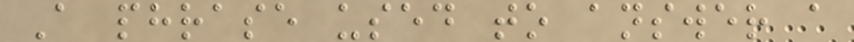A phrase used to answer a
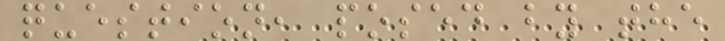question, posed by the
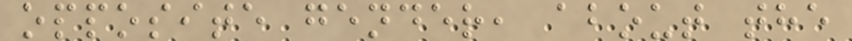opposite gender, about the
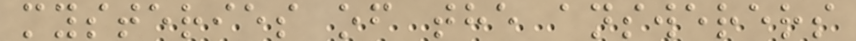mysteries of the answerers
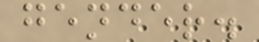gender.
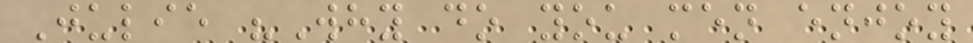Julie "Why do you men enjoy
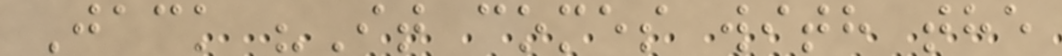Jack "It comes with the
